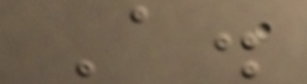A.
